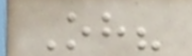Oh?
